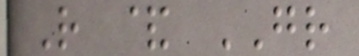R & GR
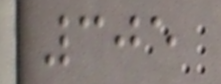305
